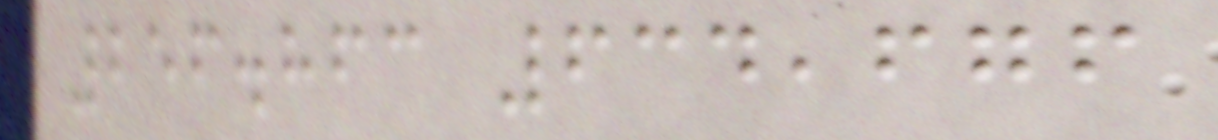256.863 634,676
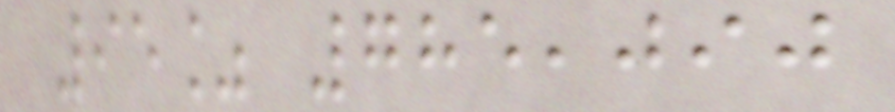95% 785,090
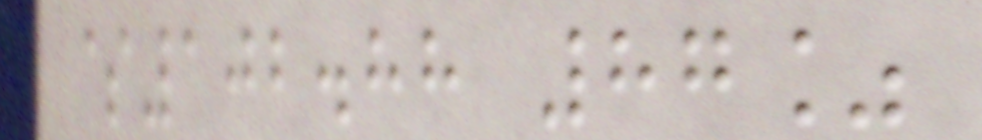$102.88 87%
